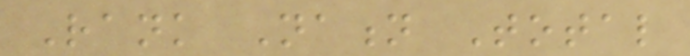Rank Nation Total
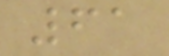61
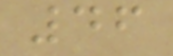46
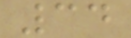34
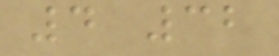4 32
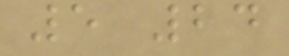5 24
